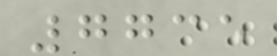7735
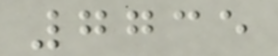7735
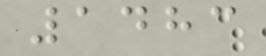1483
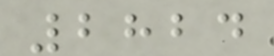2824
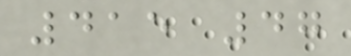415 47
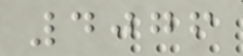4076
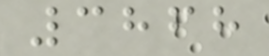3868
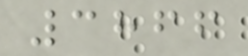3866
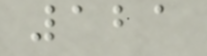121
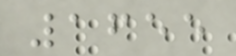1655
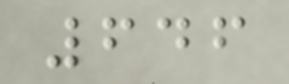646
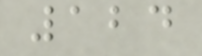124
